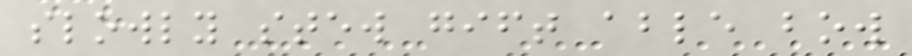slowly stew gift able bow
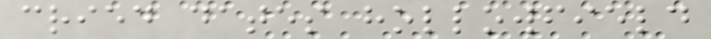cried dates hollowfield
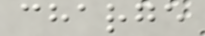charge
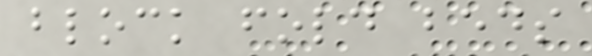block fold beds
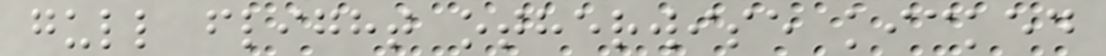gull flight otherwise kicked
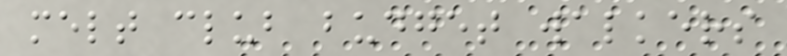melt club budget walkers
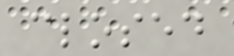closed
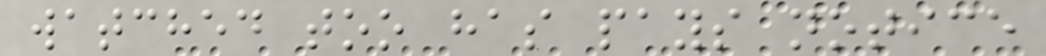watched too has pays notice
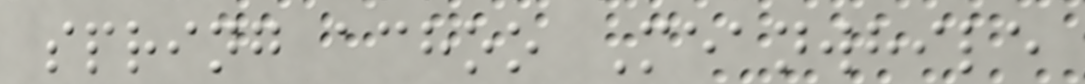spring achoo Meanwhile
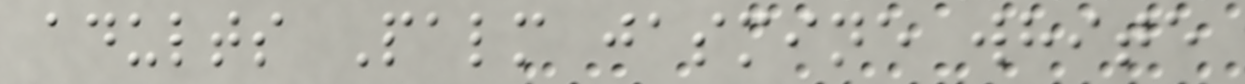adults Palm jasmine white
